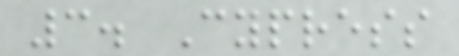3. Cypress
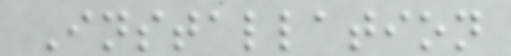Installation
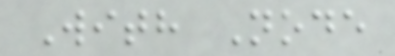With Node
